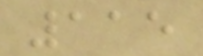115
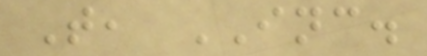T, INC.
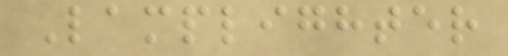Lamplighter
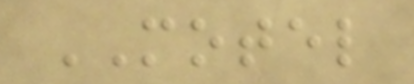MOTEL
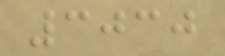3030
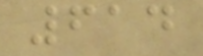614
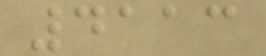4113
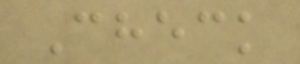Check
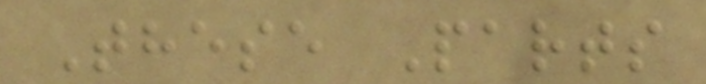These Parts
